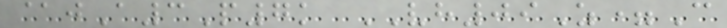@jA3P7k VH09Z=C
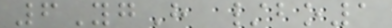6YgH /bo1
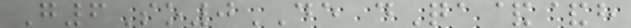G6So0DE dQa&&h
